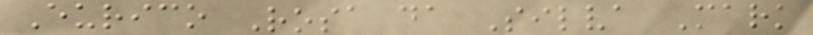Eurico Rosa da Silva Mark
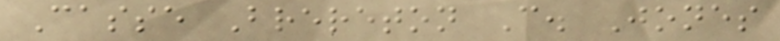Casse Brereton C. Jones
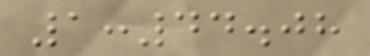1:44.08
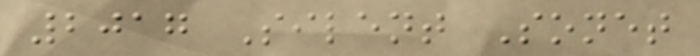2017 Silent Sonet
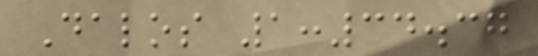Dalos 1:34.37
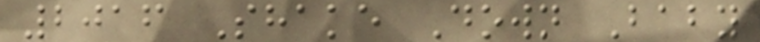2016 Shake Down Baby
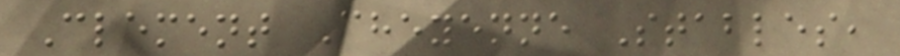Clement Cheyenne Stables,
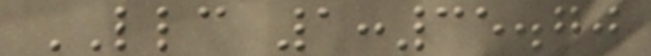LLC 1:35.70
